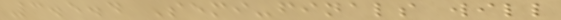3.5.4 Semi-finals will
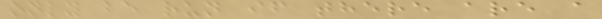only be run if there are a
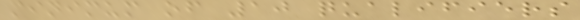minimum of 10 qualifiers
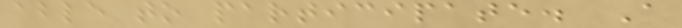able to participate. A
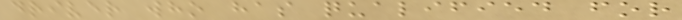driver who has qualified for
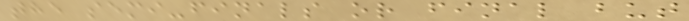the semi-finals or final but
